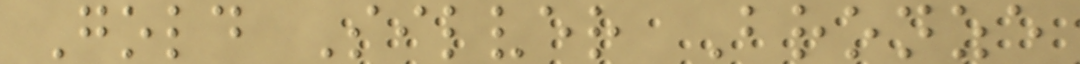Gold Silver Bronze
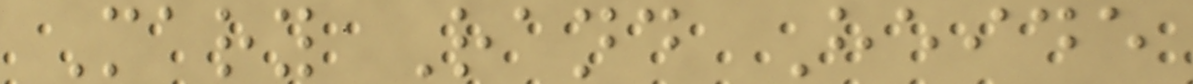Mary Rand Heide
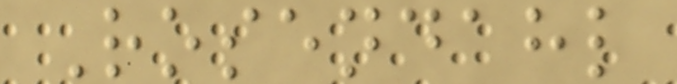Rosendahl
